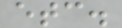etc.
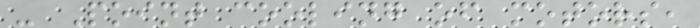- Point cooling of motors,
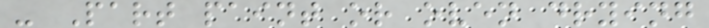- Part paint or oven drying
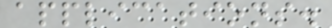applications.
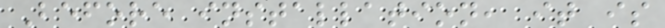Before installation, it is
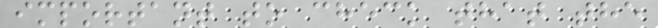important to check that the
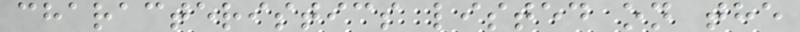characteristics listed on the
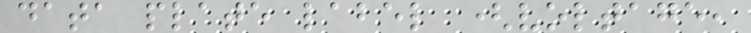data plate label (voltage,
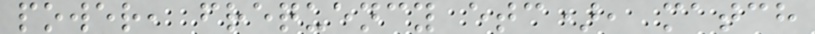power, frequency etc), match
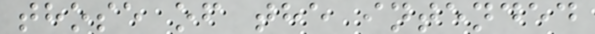those of the intended
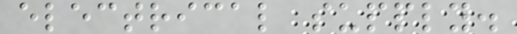electrical supply.
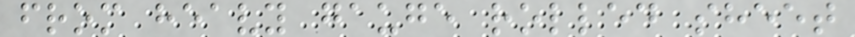from heavy gauge rolled sheet
